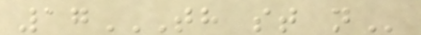17TH ST N
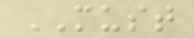MUST
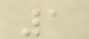1
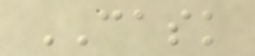CASK
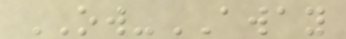OW-AWAY
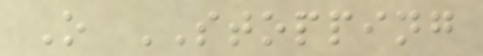O STOPPING
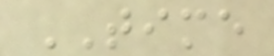TIME
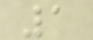1
